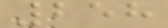258
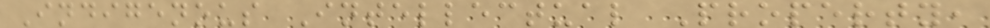Indigenous Intellectual Property,
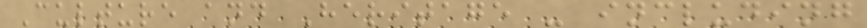Culture and Heritage - including
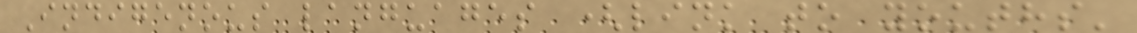Indigenous languages (link to youths'
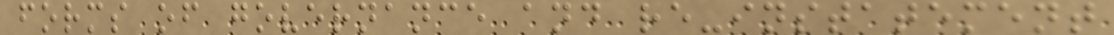forms of governance and re-instatement
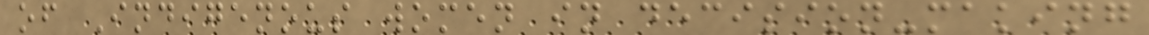of Indigenous women in decision-making
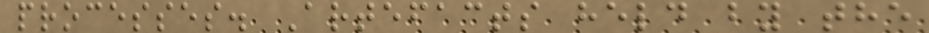processes. Artefacts held by the
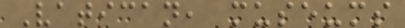Vatican, museums
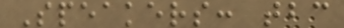Speakers: tbc
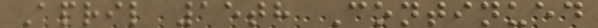April 15th Continued
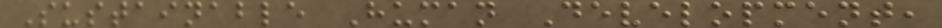Sustainable Human Development,
